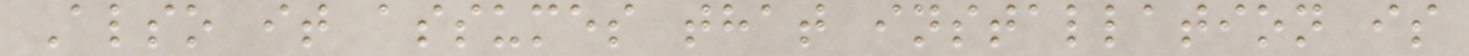Also it assumes that installation is
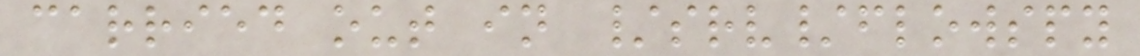carried out in /srv/flowspy
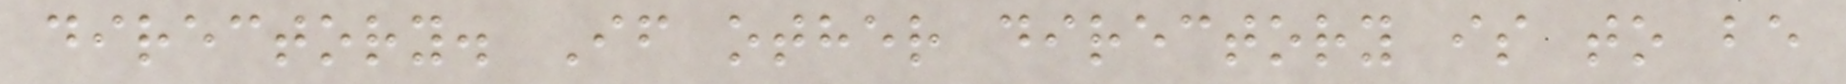directory. If other directory is to be
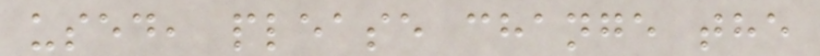used, please change the
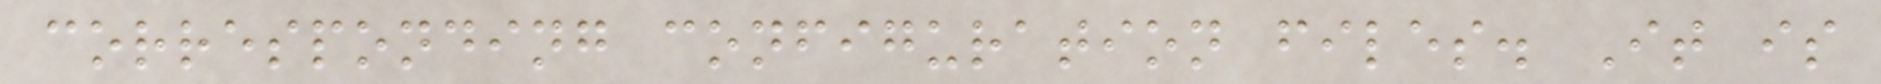corresponding configuration files. It is
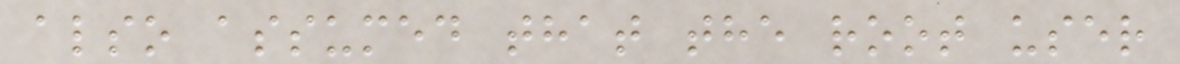also assumed that the root user
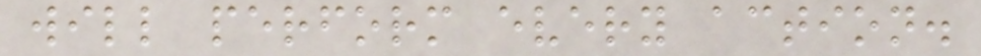will perform every action.
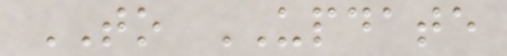TO UPDATE
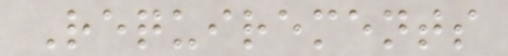Requirements
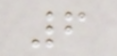6
